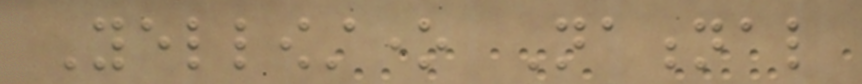Yellowstone National
